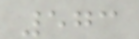573
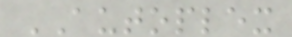AUTOPLEX
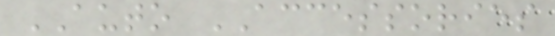AUTO ACCESSORIES
